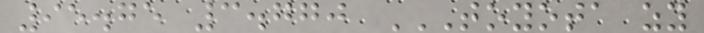95.75 3.770 TOYOTA ZY
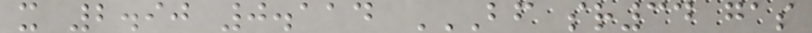x 2.90 0.114 BF SR34 GAS
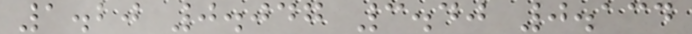1.20 0.047 3.40 0.134
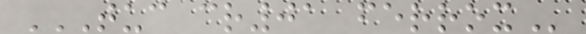TUC CR01 FERROX
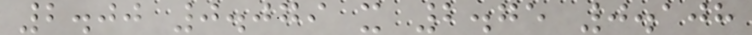2.00 0.079 x 2.75 0.108
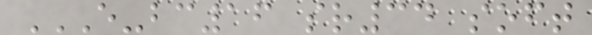E-BC16 SR34 SOFT
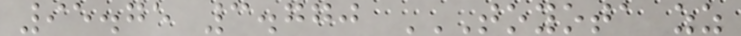95.75 3.770 TOYOTA ZZ
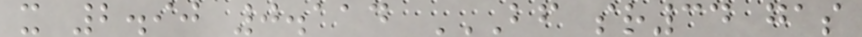x 2.90 0.114 BF SR34 GAS
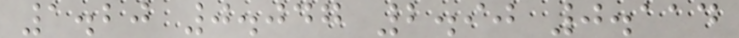1.20 0.047 2.90 0.114
